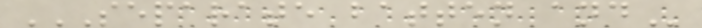SEPARATE BATTEN AND
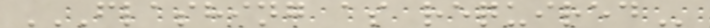FLASHING AS REQUIRED
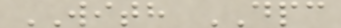WITH DPC
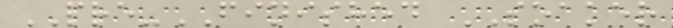PRE-FINISHED SOAKER
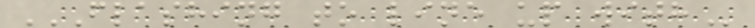FLASHING TO LINE UP WITH
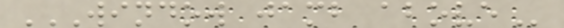WINDOW JAMB ABOVE
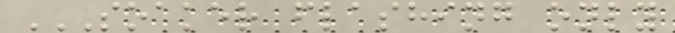SOAKER FLASHING ONLY
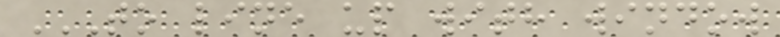TO LINE UP WITH WINDOW
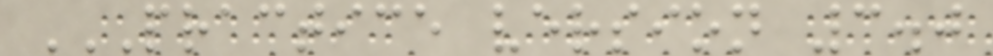PRACTICE VERSION 3.0
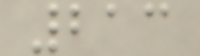213
